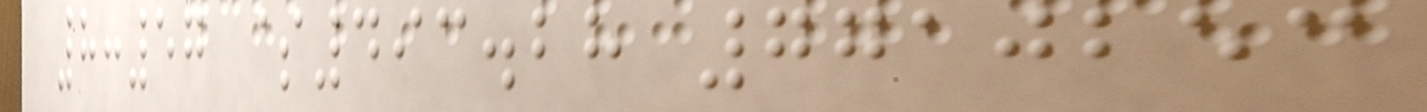8:57 $493.28 7710253
